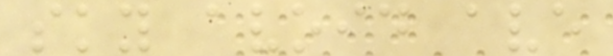sky avoid ave
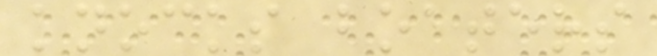knocks boaters
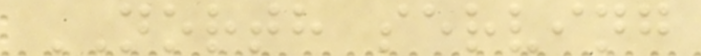NORTH serving
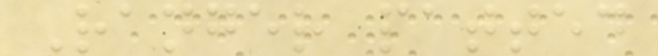Ranger patted
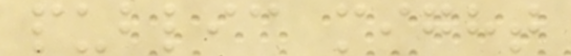public might
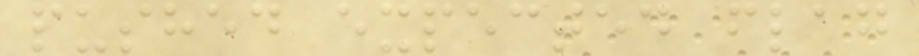pushed expected flag
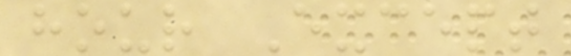hour Except
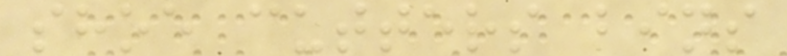shoe cutters bins
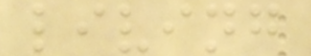living
